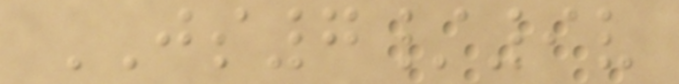JS7/9v
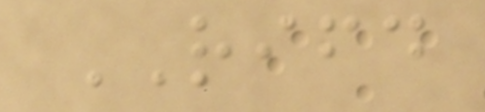RIFD
